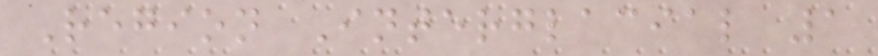Region Interglacial 1
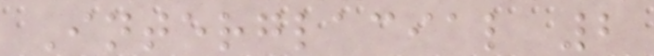Interglacial 2
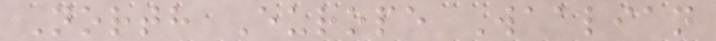North Europe Waalian
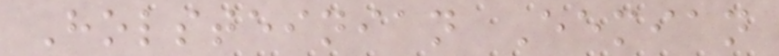Holsteinian Eemian
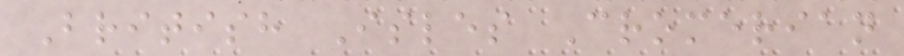British Isles Cromerian
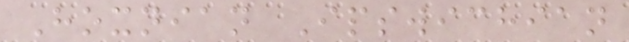Hoxnian Ipswichian
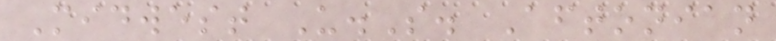Midwest U.S. Aftonian
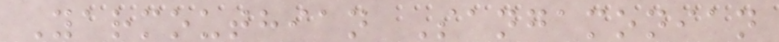Yarmouthian Sangamonian
